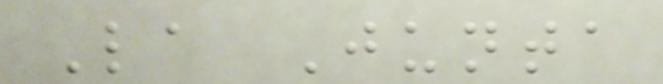La Junta
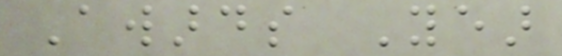Awards Year
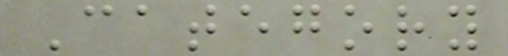Category
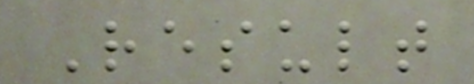Result
